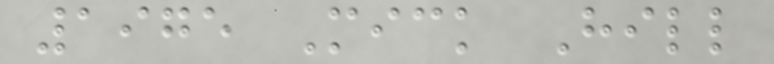1975 Mick Hill
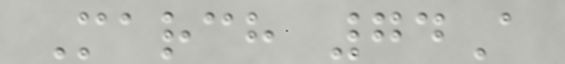March 74A
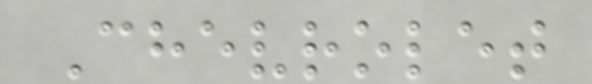Chevrolet
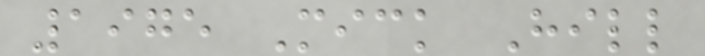1975 Mick Hill
